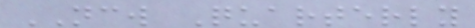NCW Quarterly
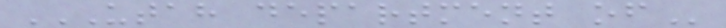UTAH DEPARTMENT OF
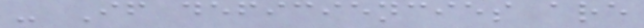- If deficiencies are
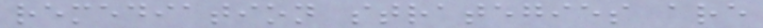remediation strategies are
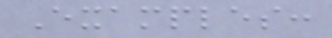Examples:
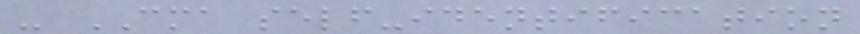- CMA self-identification
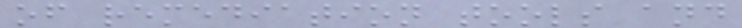of remediation tools and
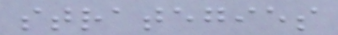strategies
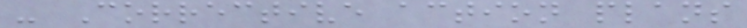- Corrective action plans
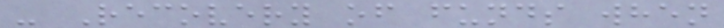- Recovery of funds when
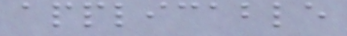applicable
